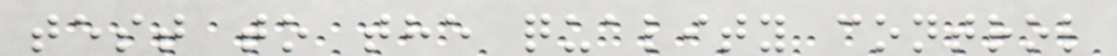test to the quality control
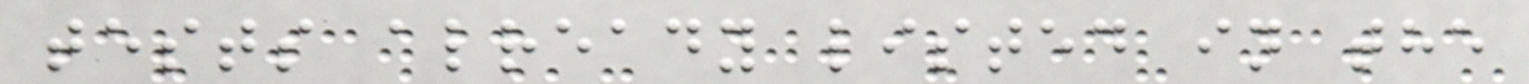tests already listed in the
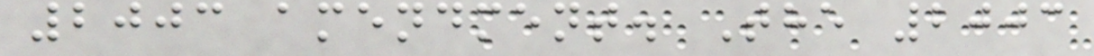2003 amendment. The 2003
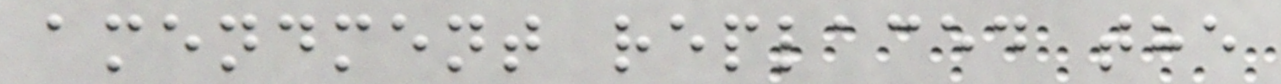amendment replaced the
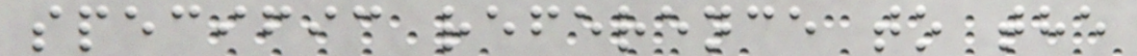specific reference to the
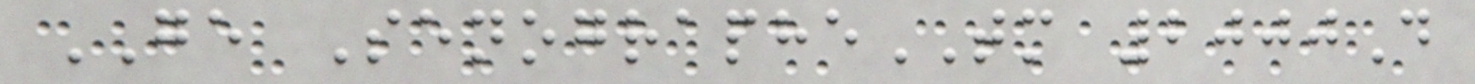GE SenographeTM 2000D
